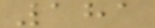181
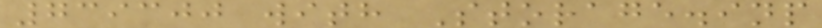739300 with Storage.inp
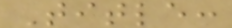Title:
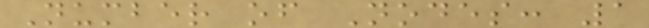Number of Nodes: 1
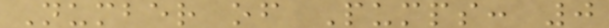Number of Pumps: 0
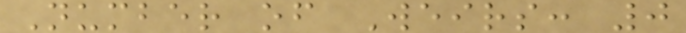Number of Weirs: 0
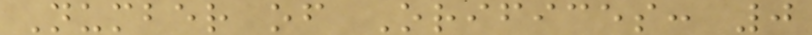Number of Orifices: 0
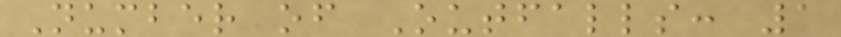Number of Outfalls: 1
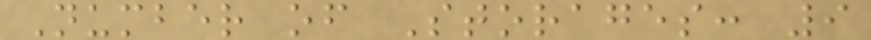Number of Storages: 9
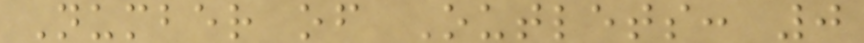Number of Outlets: 0
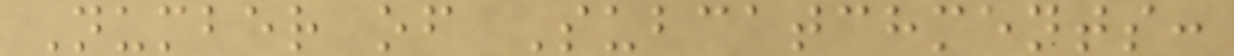Number of Subcatchments:
